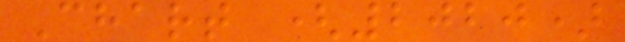Chart (2020)
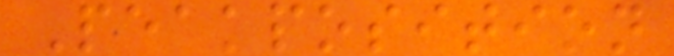Peakposition
